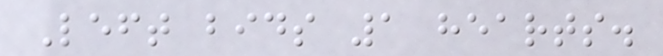Left bids 1 hearts.
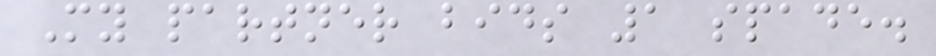My partner bids 1 spade.
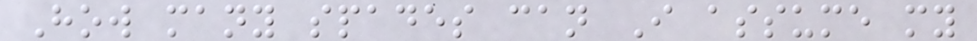How many spades can I assume my
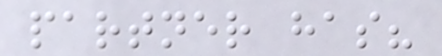partner has?
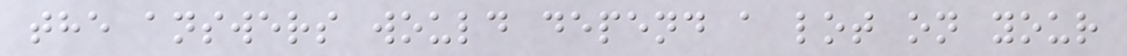the answers would depend a lot on your
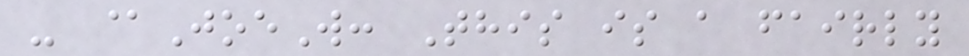- @JoeW: This is a fairly
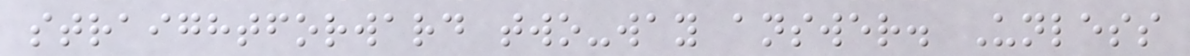straightforward two-way answer. Unless
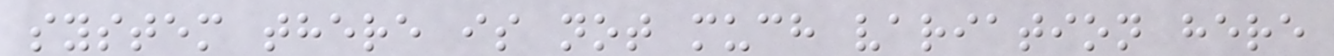system there is not much variation here
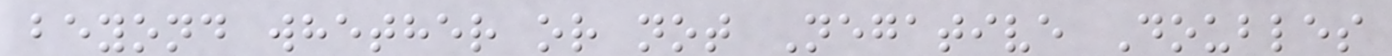beyond whether or not Negative Doubles
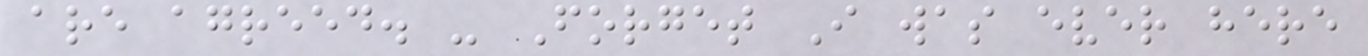are agreed. - Forget I was ever here
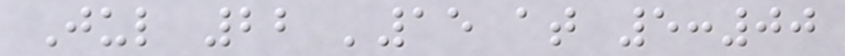Jul 22 '15 at 5:00
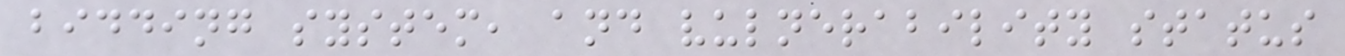bidding system, and vulnerability status
